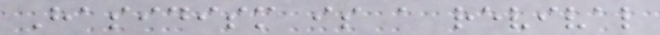Hasidism is a revival
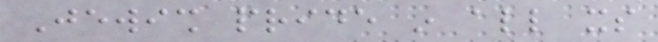Jewish pride in all its
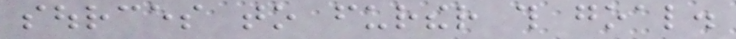sources to further this goal.
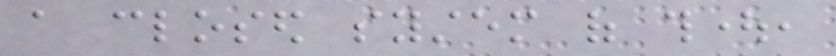a closed system of thought,
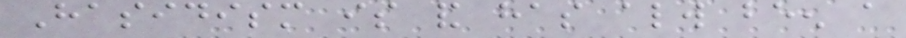Hasidism is and has always been a
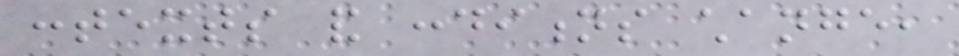contexts and conditions change,
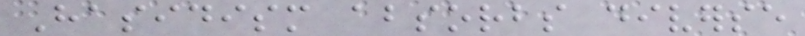Hasidism absorbs diverse
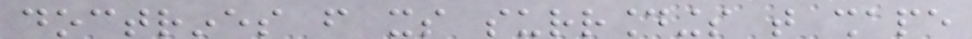doctrines from its surroundings that shape
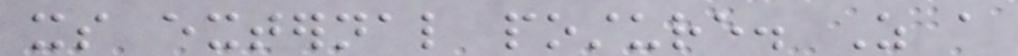its external posture. As a
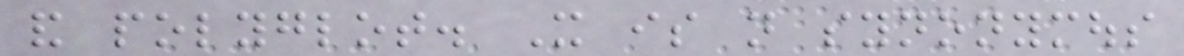and polyglot. It is not synonymous
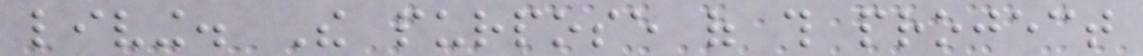living. The purpose of this project
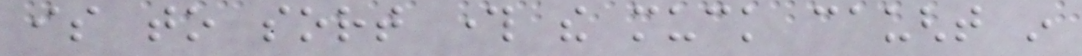is to sort through the muck caught in
